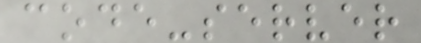code-server
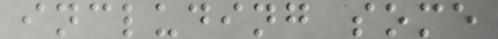including some
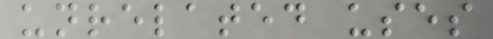unrelated uses
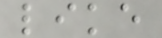like
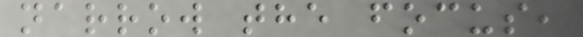narrow the focus,
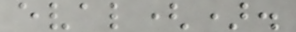eval().
